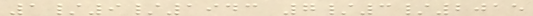1/9/1943 7/3/2015
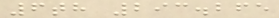6th 293.265
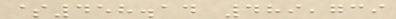$458.14 489,739
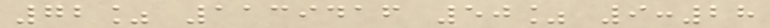72% 1139416 50% 9:28
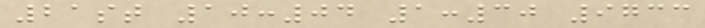21st 10:04 1:30 9733
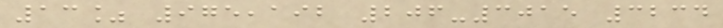13% 975,192 206-3015 3234
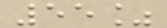55%
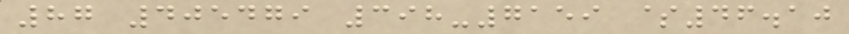87 405479 398-7159 $46.10
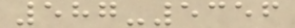587-5356
